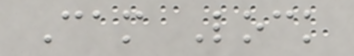Cam Lock
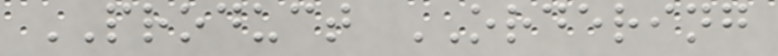PRODUCT ORDERING
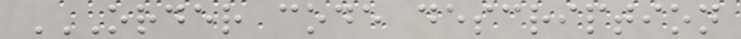ORDER CODE DESCRIPTION
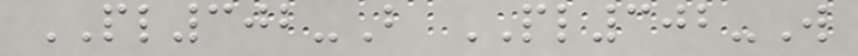PL302-B PL302-W
